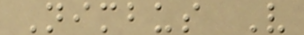Nimbus V
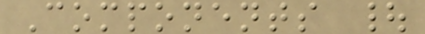Components |
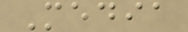Media
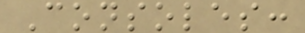Consoles:
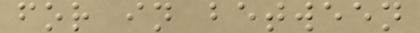for in between
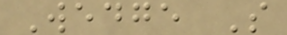Wedge S
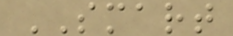SMART
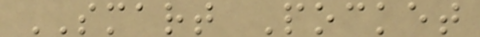SMART Pocket
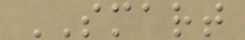SMART
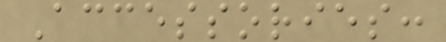Accessories:
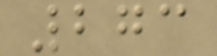273
